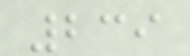239
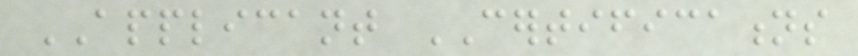APPLICANT CERTIFICATIONS
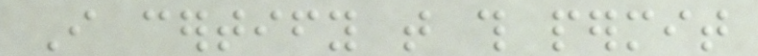I certify that this permit
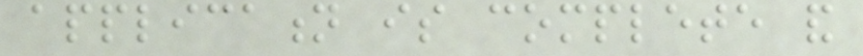application is complete and
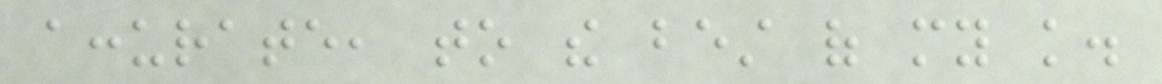accurate, to the best of my knowledge.
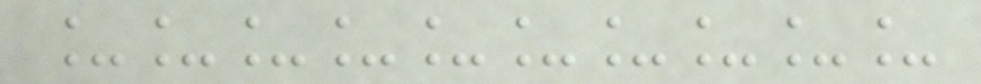__________
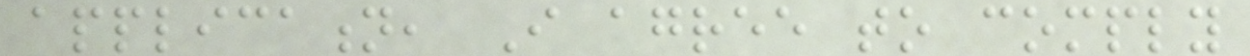application, I agree to comply
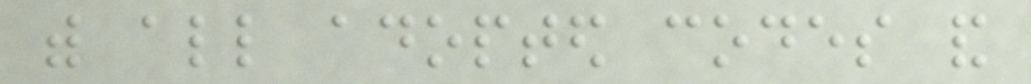with all adopted codes and
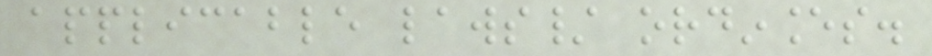applicable laws/ ordinances.
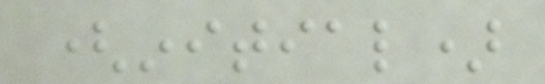(initial)
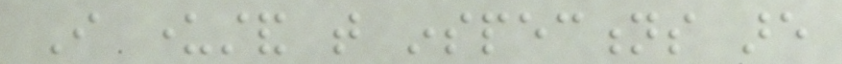I understand that inspections are
